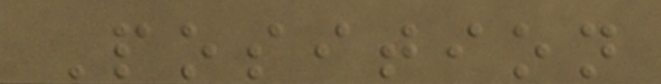Position
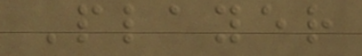Player
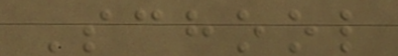School
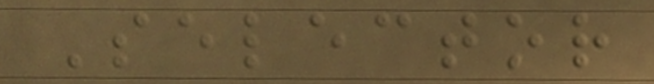Selector
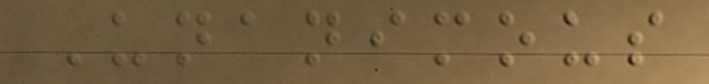Unanimous
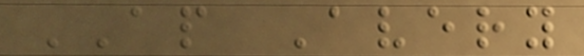AP Avery
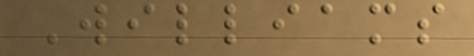Williams
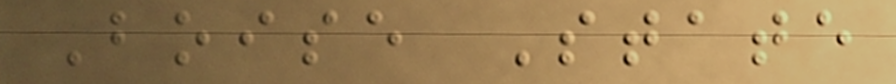Boise State
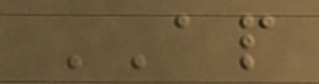AP
